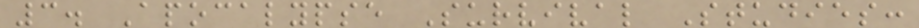3. Apocalypse Survival Studies:
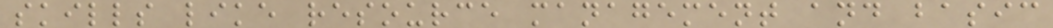skills like resource management and basic
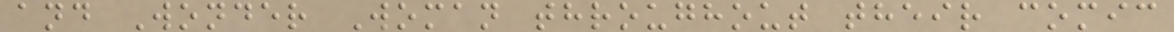and Wonder Woman throughout their comic
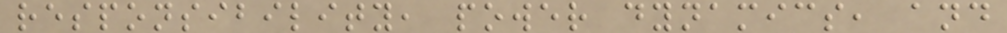responsibility, power dynamics, and
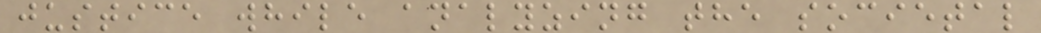justice while analyzing the societal
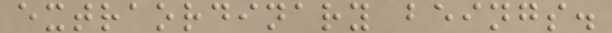extraordinary beings.
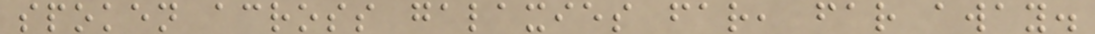spoken across galaxies far, far away.
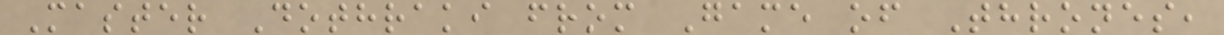Master Dothraki from Game of Thrones,
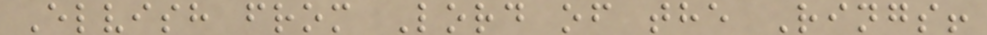Elvish from Lord of the Rings!
